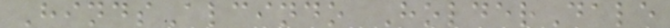HindsAlcindo HolderDale
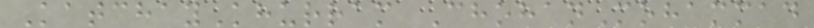KatchayKhurram ChohanMohammad
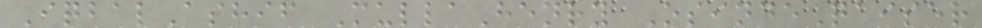IqbalAshif MullaHenry OsindeQaiser
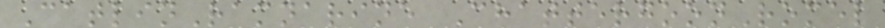CatlinRamnarine ChattergoonRomel
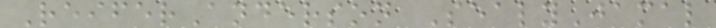ReiferAnderson SealyJamal
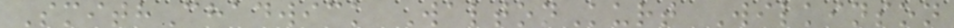SmithChadwick WaltonKurt Wilkinson
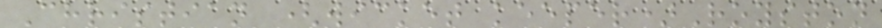Christian (wicket keeper)Royston
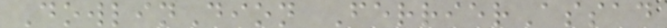DowlinDion FerrierAssad
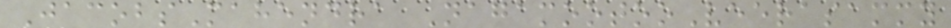JacobsMahendra NagamootooVeerasammy
